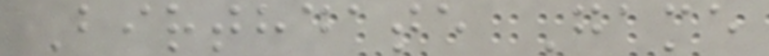Birthdate Game
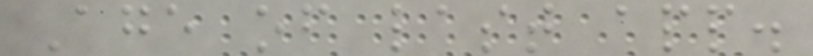Age of last app.
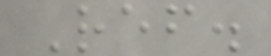Ref.
